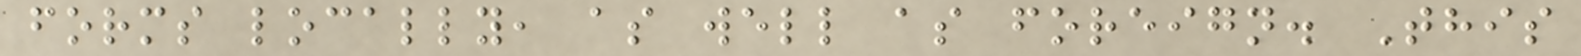forms locally, as well as foreign. This
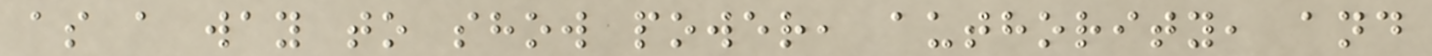as a way to show power, authority, and
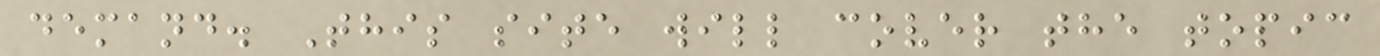demand. This site will cover the topic
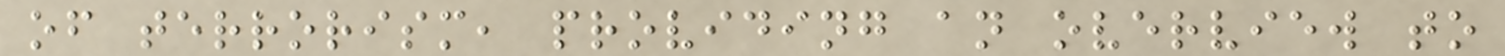of terrorism, providing an overview to
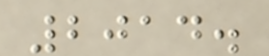2014.
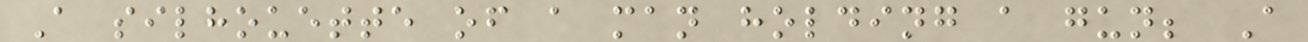A silhouette of a man holding a gun; A
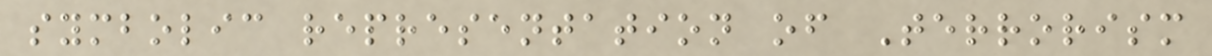symbolic representation of Terrorism
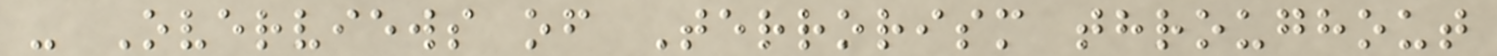- Overviews of Terrorism throughout
